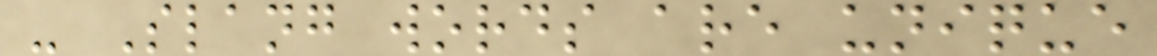- Slang words are unique
